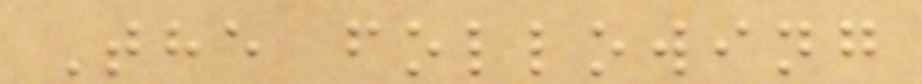The following
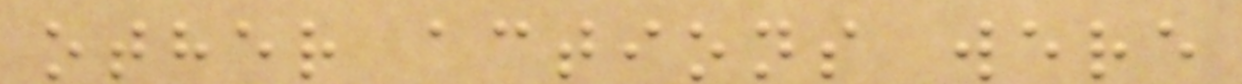other actions were
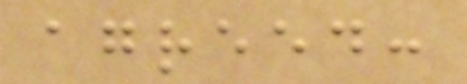agreed:
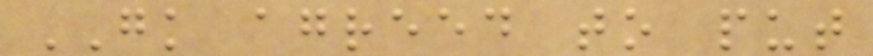GK agreed to put
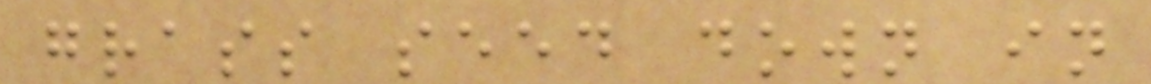grass seed down in
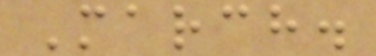March.
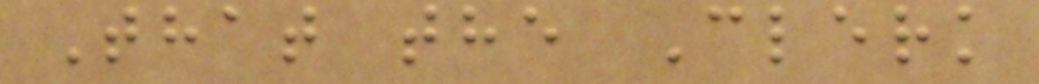That the Clerk
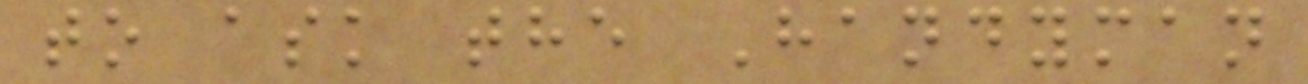to ask the Handyman
